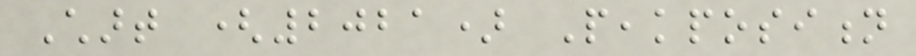Chart (2021) Peakposition
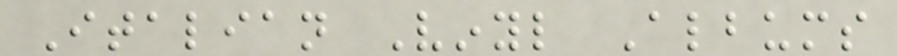Italian Vinyl Albums
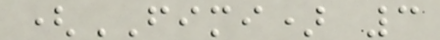(FIMI) 3
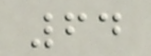64
